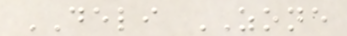DELI ZONE
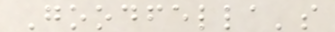Goodfella's
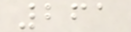261
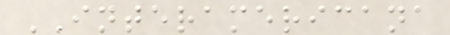INTERAMERICANA
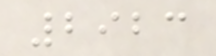2923
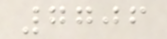7706
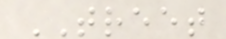TREET
